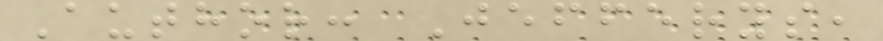Author: Jefferys,
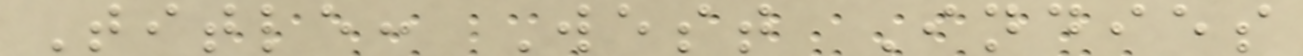Title: West Indies
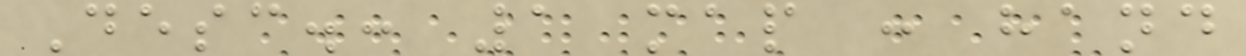Desc.: 1 map : hand
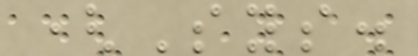(Sys.
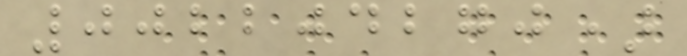002204270)
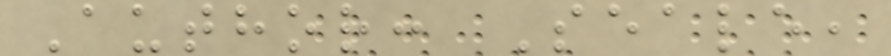Author: Seale,
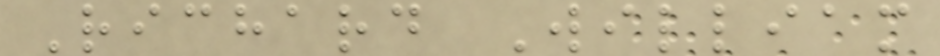Richard William
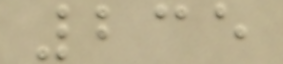235
